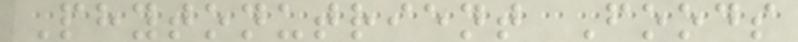Phytonutrient Foods
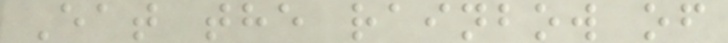Eat the rainbow of
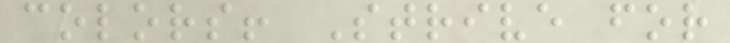colors! Strive for
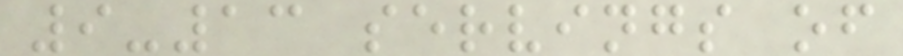9-13 servings of
